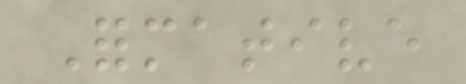Formative
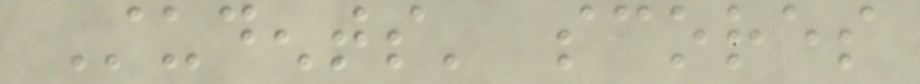Students' scores
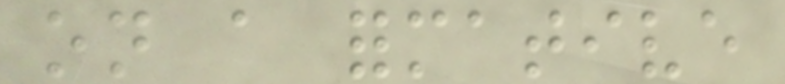on a formative
